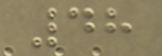48
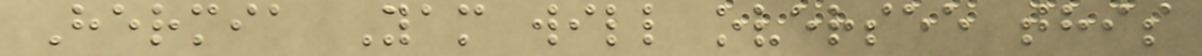Hermia Yam will oversee this
